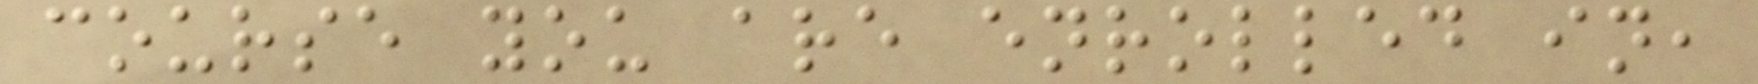course you are enrolled in,
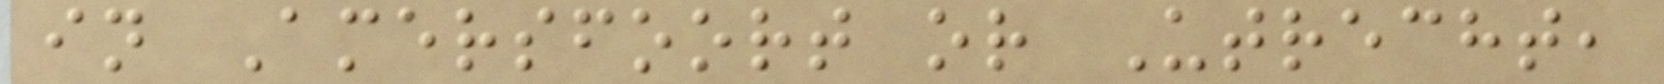in Amersfoort or Utrecht,
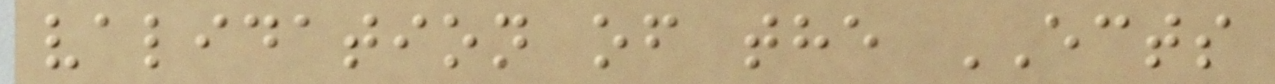validation of the ECTS
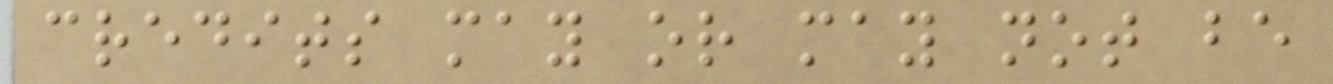credits may or may not be
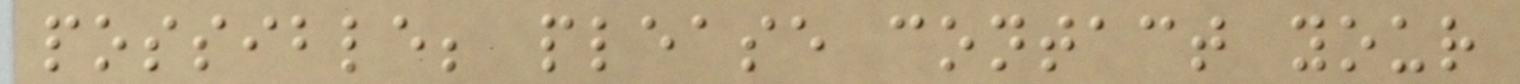possible; please contact your
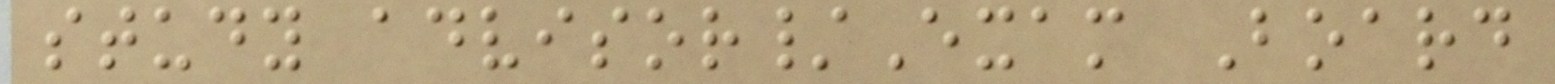study advisor/Exam Board
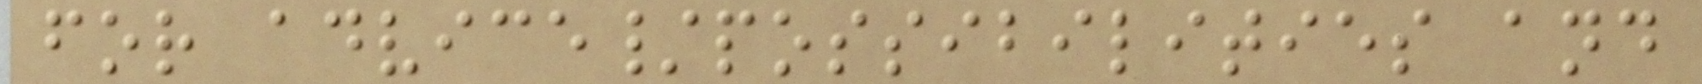for advice/possibilities and
